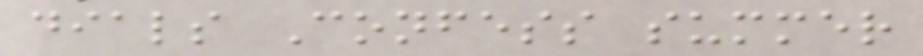dials Confess summer
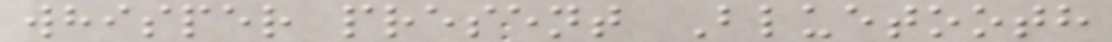whisper present Bluetooth
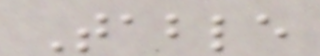Table
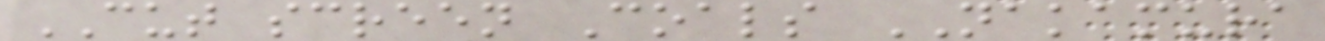CUT screen Coals NAKAMURA
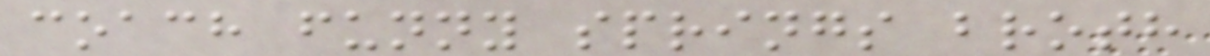coach funny springs broth
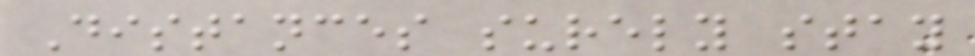Distances surely stay
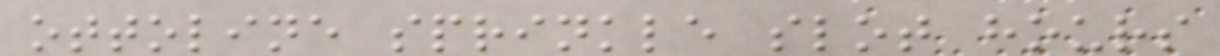ottoline sprinkle slot hours
